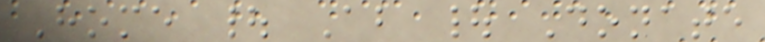Home | About | Donate
